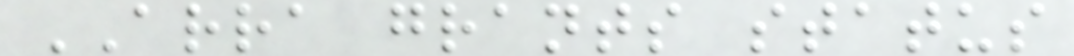ARRA grants status
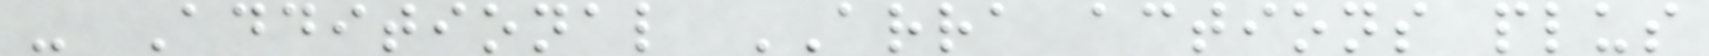- Additional ARRA actions plus
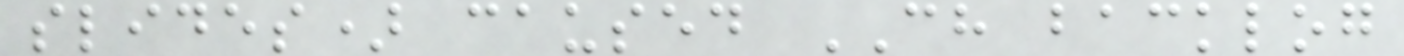slides) caused CH backlog
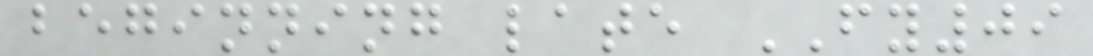beginning late FY09
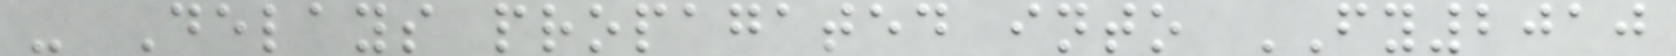- Delays propagated into FY2010
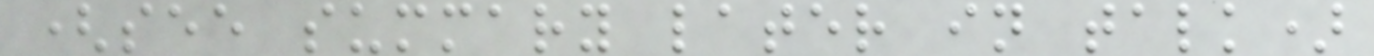(see summary later in talk)
